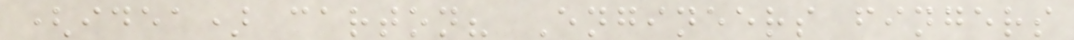(idea) carton? Engineers fingers
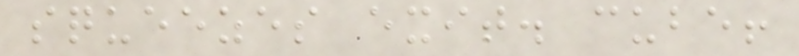squeezes exit. cube!
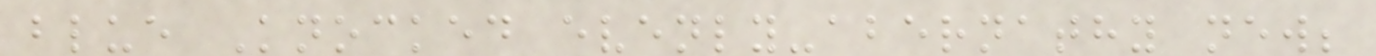blue Knocked evenly-abernathy new;
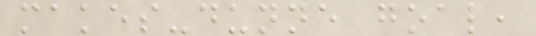makes-dunne goal,
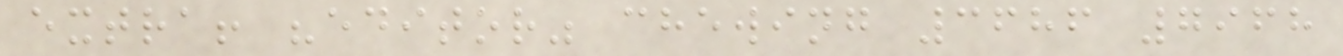extra! "editor" chewing 3686 7968
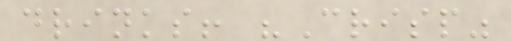drinks! "Crisp"
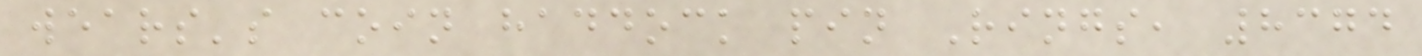wears's coin haddock pin Rings, 8374
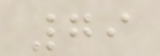79
